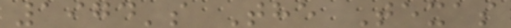1974's The Texas
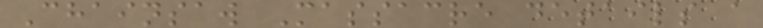Chainsaw Massacre details a
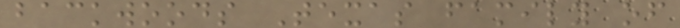backwoods Texas family of
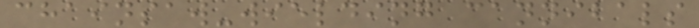chainsaw-wielding cannibals
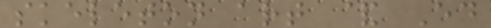skeleton art & Ed
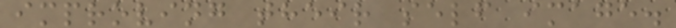improving their self image.
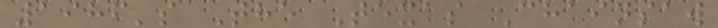1986's The Texas Chainsaw
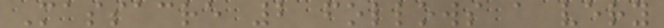Massacre 2 follows a very
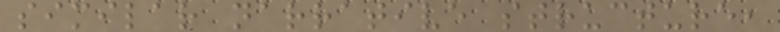similar narrative structure,
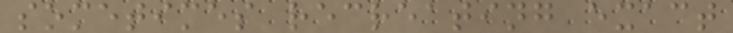sometimes recreating exact
